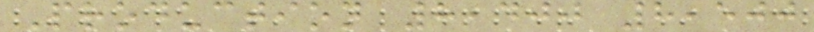Production 8,400 8,500
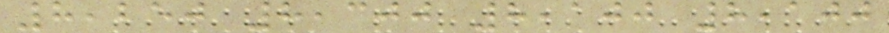8,250 8,300 8,100 8,100
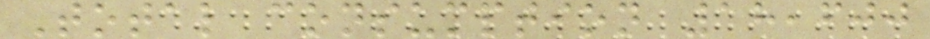Total consumption 18,600
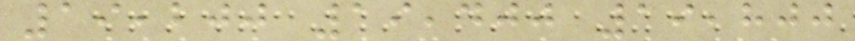19,200 19,400 19,800
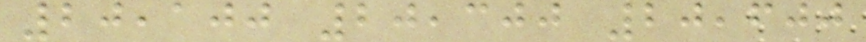20,100 20,300 20,600
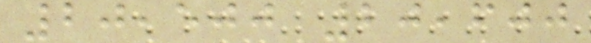20,500 20,600
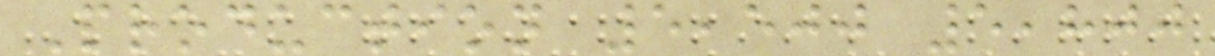Production 5,500 5,800
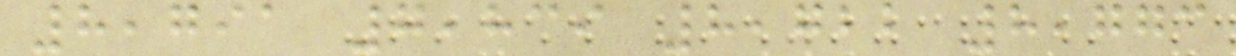8,791 7,839 8,722 8,773
